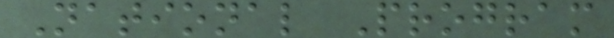National Program
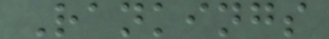Rankings
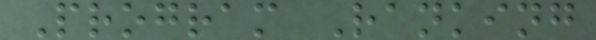Program Ranking
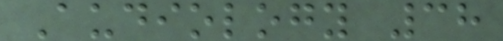Audiology 38
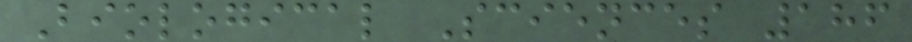Biological Sciences 186
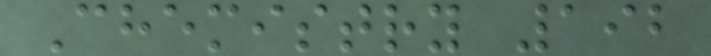Chemistry 192
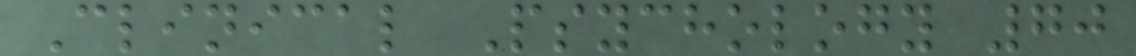Clinical Psychology 70
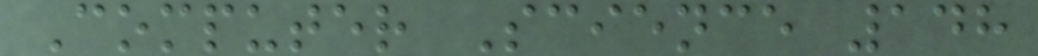Computer Science 148
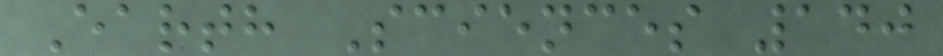Earth Sciences 140
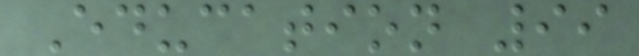Education 99
